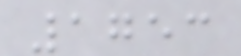1753
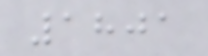1801
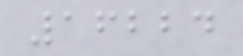16224
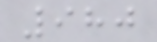980
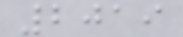2019
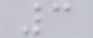3
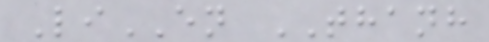LiEN THANH
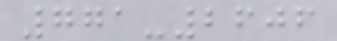771-2606
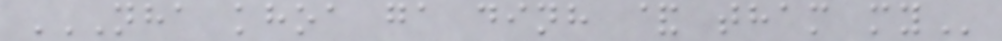NHA KHOA GA DINH & THAM MY
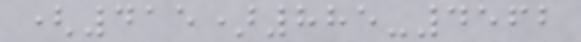(415)885-4562
